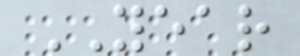YEAR
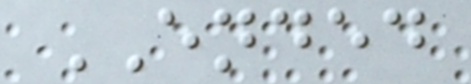ENDED
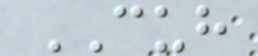CUH
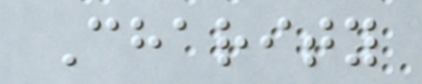Charity
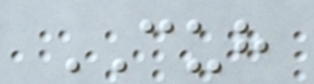CUH
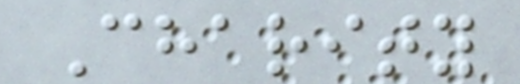Charity
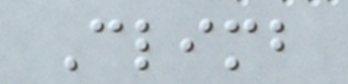Climb
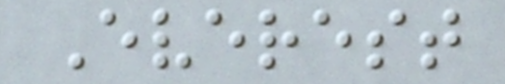Everest
